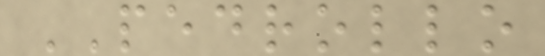PEDROLLO
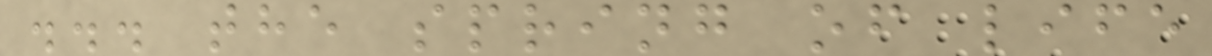... the spring of life
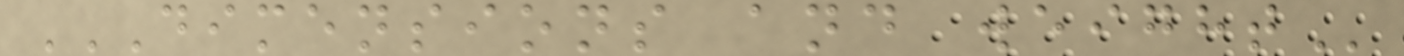DIMENSIONS AND WEIGHT
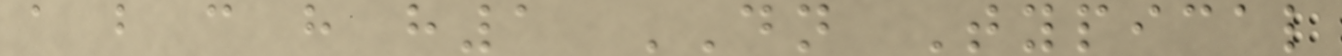a b c h h1 DN Typical
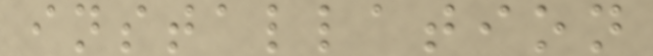installation
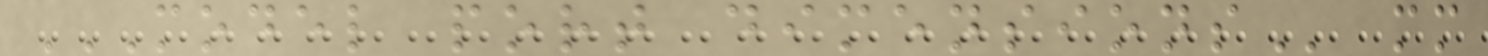MODEL PORT DIMENSIONS mm
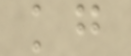kg
